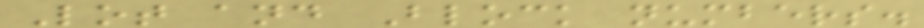Lot and Block numbers.
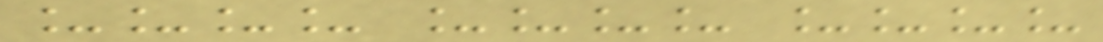____ ____ ____
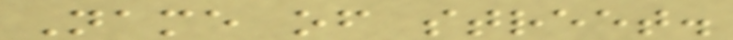Name of street.
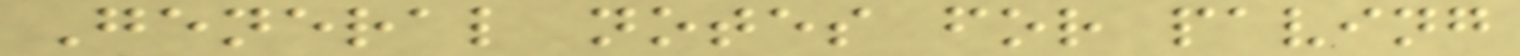General notes for paving
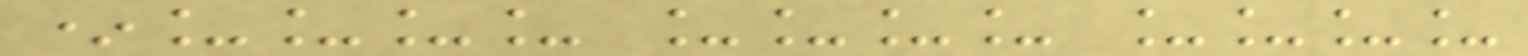*____ ____ ____
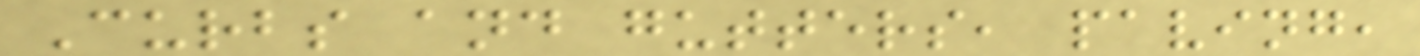Curbs and gutters, paving,
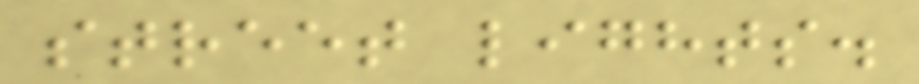street lights.
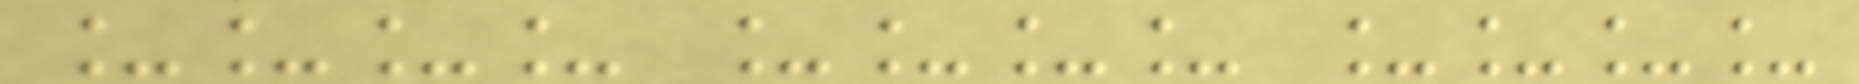____ ____ ____
